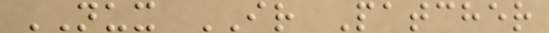NUX IR Patcher
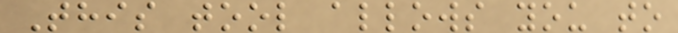This tool allows you to
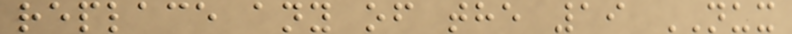replace any of the 19 NUX
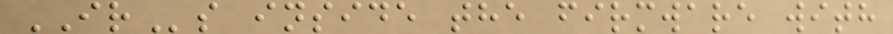IRs inside the firmware with
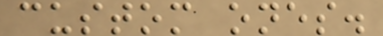custom ones.
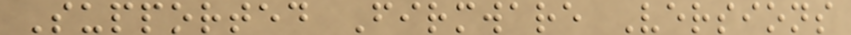Supported Firmware Versions
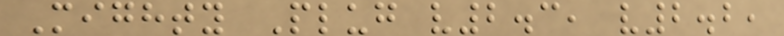Mighty Plug v2.3, v2.2,
